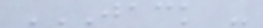JACK -
